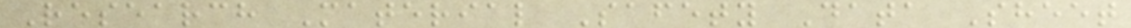Research Material Safety Data Sheet
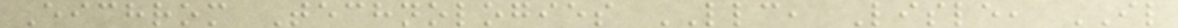Eichrom Technologies LLC, Lisle, IL
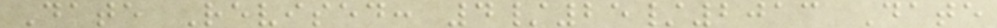Date Revised: 4/25/2013 Date
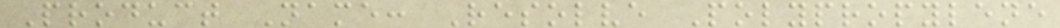Product Name: Resolve Polypropylene
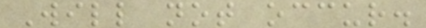Will not occur.
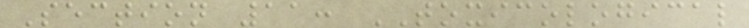Section 11: TOXICOLOGICAL
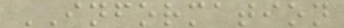INFORMATION
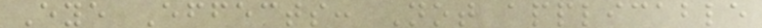Eye Effects: Not applicable
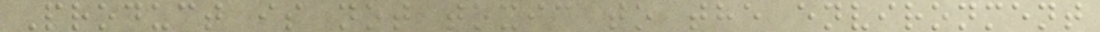Product is not toxic to the environment
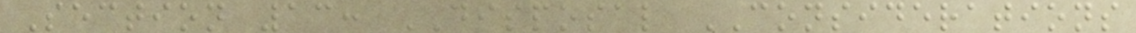Section 13: DISPOSAL CONSIDERATIONS
